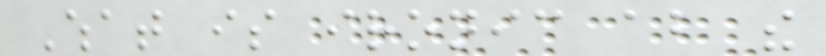What is ironic about the
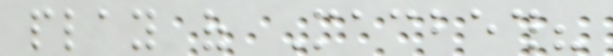play of Macbeth?
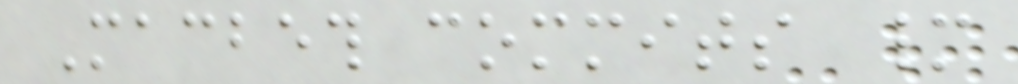Macbeth commits many
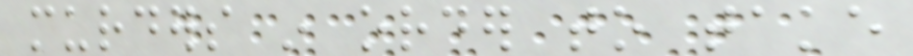murders in order to take
